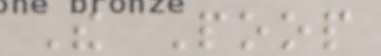The Poop
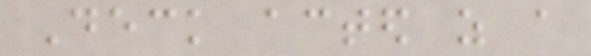Deck acted as a
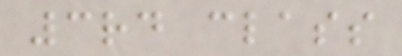3rd class
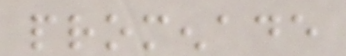promenade
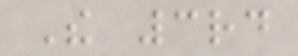The 3rd
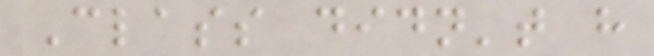Class didn't have
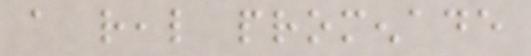a real promenade
